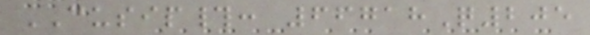CUSIP#: 66718Q205
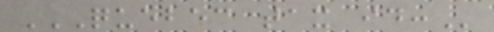QUEBEC TAX ID:
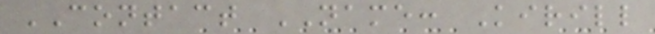CONTACT NAME: Kirill
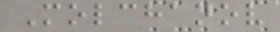Molchanov
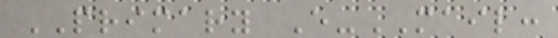PRIMARY E-MAIL:
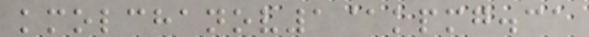kmolchanov1@kpmg.ca
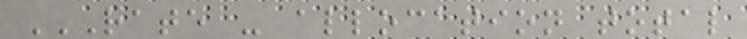RATE - ALLOCATION TOTAL
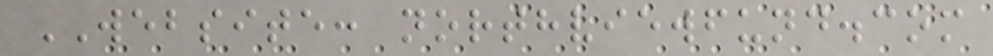WEBSITE: northviewfund.com
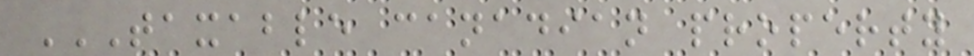TAXABLE CANADIAN PROPERTY
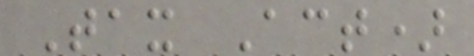Tax Act)
